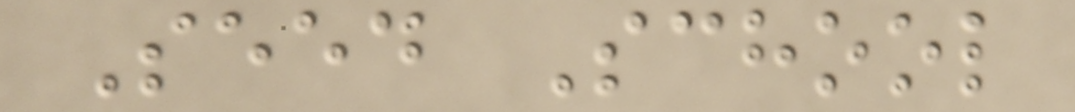Seed School
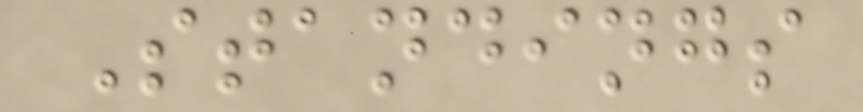Standings
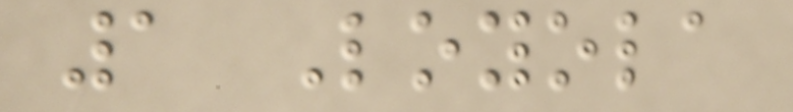1 Loyola
